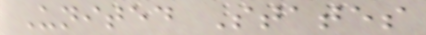United States
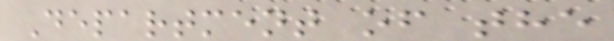Department of the
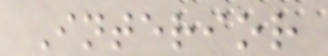Interior
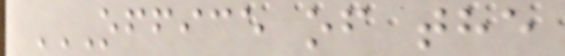OFFICE OF THE
